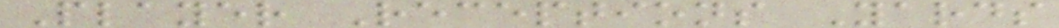Player Receptions Yards
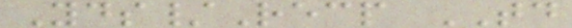Yds/Recp TD
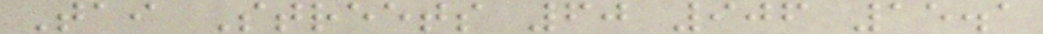Tai Streets 60 906 15.1
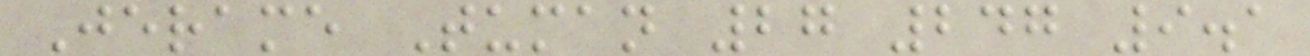Jerame Tuman 27 247 9.1
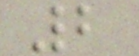2
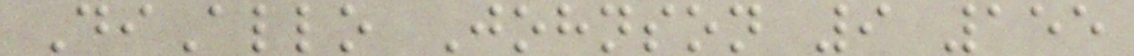DiAllo Johnson 9 155
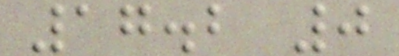17.2 0
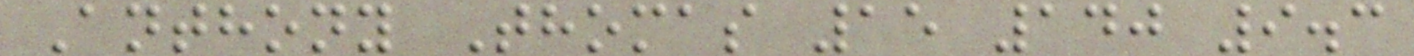Anthony Thomas 15 140 9.3
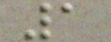1
